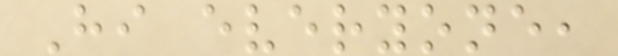Hi everyone,
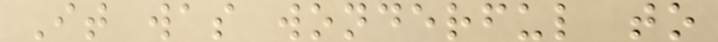It was wonderful to
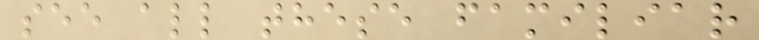see all these familiar
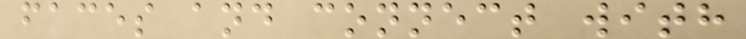faces and connect with
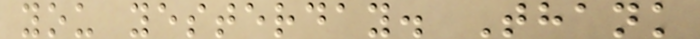you yesterday. Thank
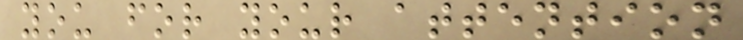you for your attention
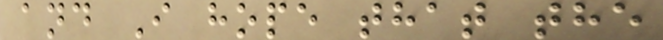and I hope that the
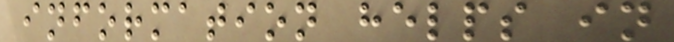information helps in
